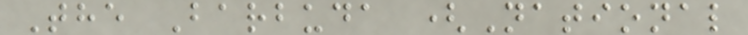The Barbuda (National
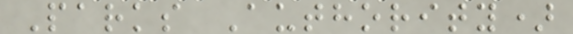Parks Authority)
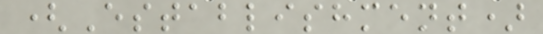(Establishment)
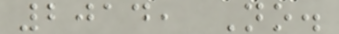2014, No.
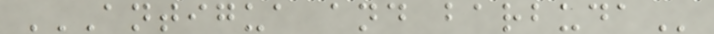ANTIGUA AND BARBUDA
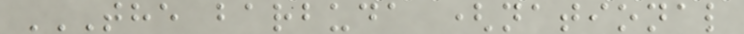THE BARBUDA (NATIONAL
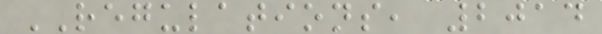REGULATIONS, 2014
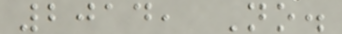2014, No.
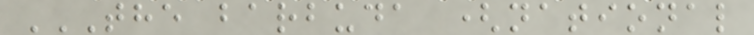THE BARBUDA (NATIONAL
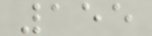155
